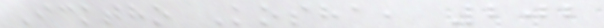Icktho Kosha, 202
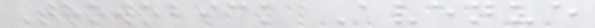Thowobick Avenue
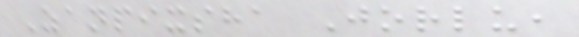Zanpixsha Jorlu,
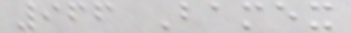966 Bamex
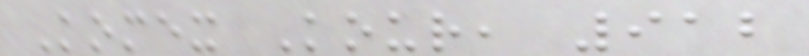Komex Kour, 912
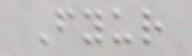Fyur
